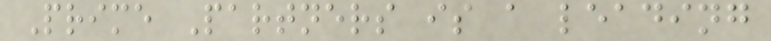Prime Partners is a leading
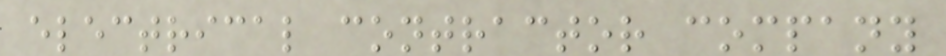electrical contractor company
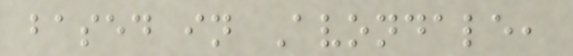based in Avondale,
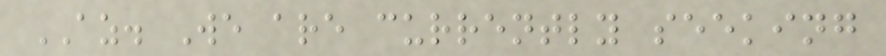AZ. We are currently seeking
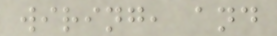wiring, and
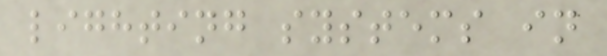lighting systems in
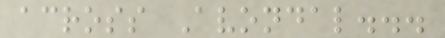across Avondal...
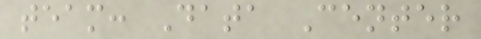team: Data Center
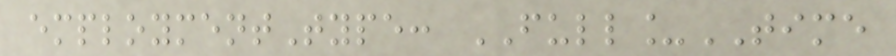employmentType: FULL_TIME
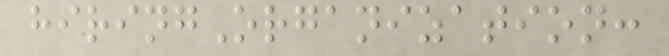hiringOrganization:
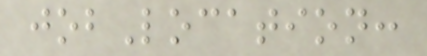jobLocation:
